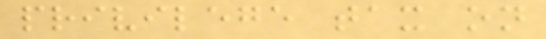privilege tax on
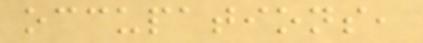occupations,
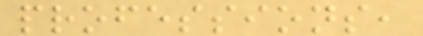professions,
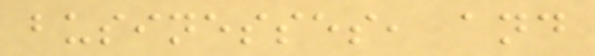businesses, and
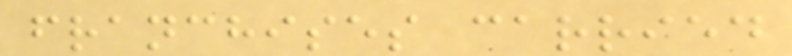franchises carried
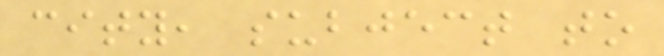city, subject to
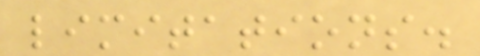limitations.
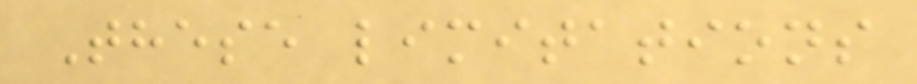These limitations
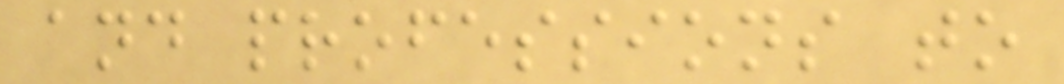and professions to
